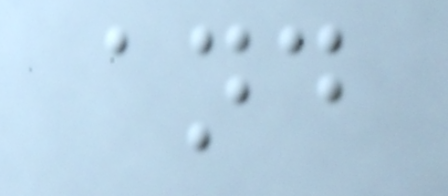and
